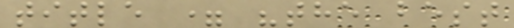title = "the best
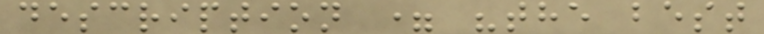description = "the best
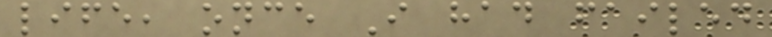life, once I had failed
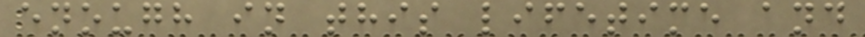enough in this lifetime and
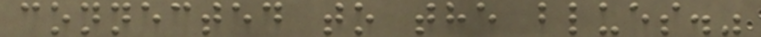connected to the blues."
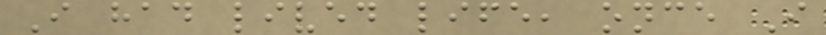I had lived life, once I
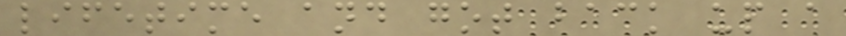lifetime and got back up a
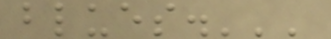blues.'''
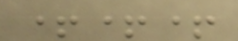+++
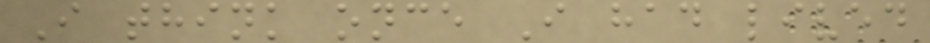I think once I had lived
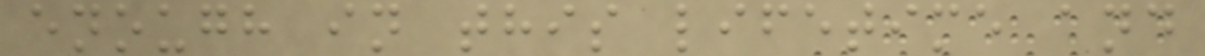enough in this lifetime and
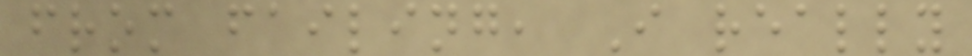from failing, I really
